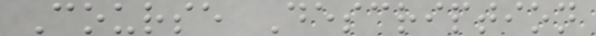Course Description
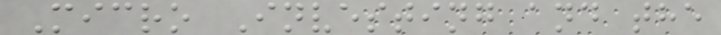Micro Investing and the
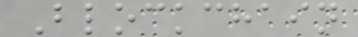Blockchain
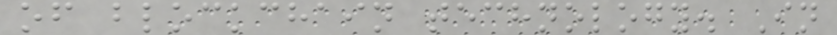of blockchain technology. In
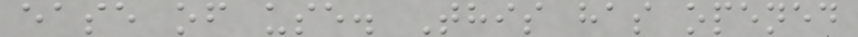ease of use. This has opened
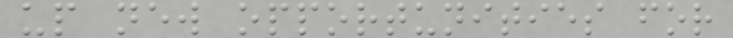up new opportunities for
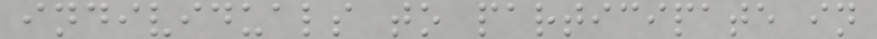individuals to participate in
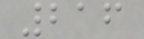216
